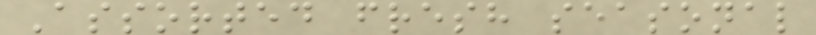Assorted fresh seasonal
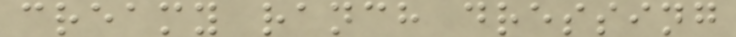creamy ranch dressing
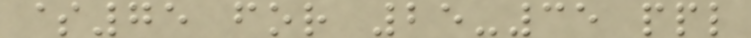$75 for 25-35 ppl
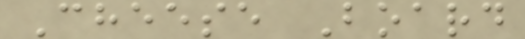Cheese Board
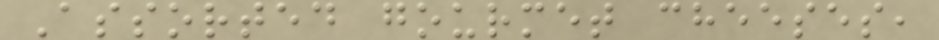Assorted gourmet cheeses,
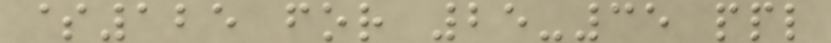$125 for 25-35 ppl
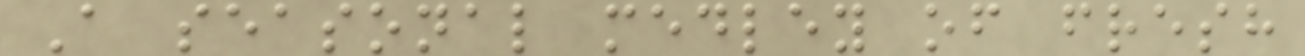A seasonal medley of fresh
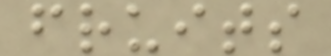fruits
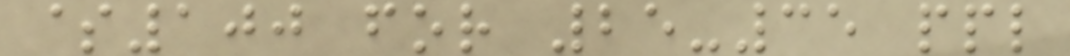$100 for 25-35 ppl
